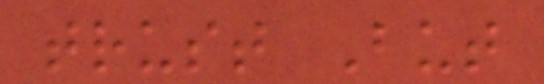trust But
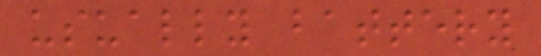usually battery
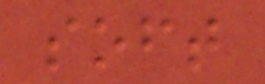soft
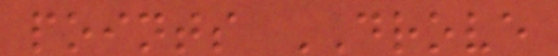points DROVE
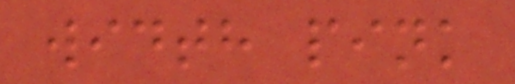width pink
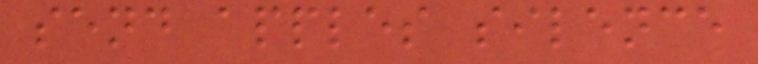send apples silence
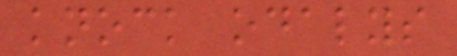knock odalys
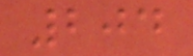204
